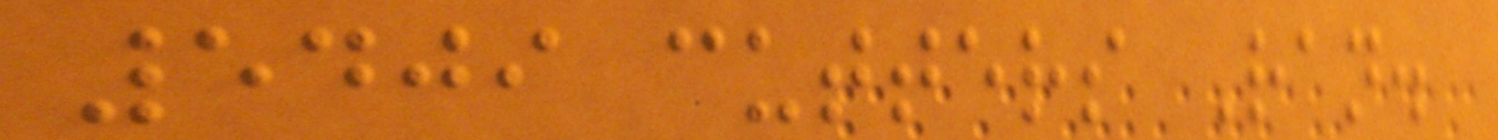5409 cutters Ran.
